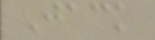Jack
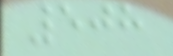508
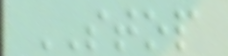STOP
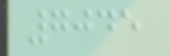7045
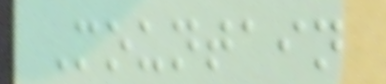Mountain
